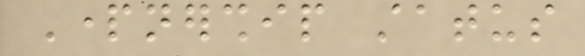Partnership status
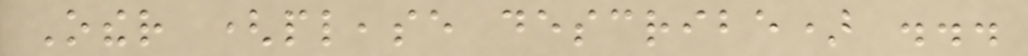Other (please describe) ...
